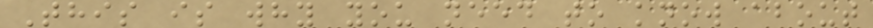This is why you need to know about
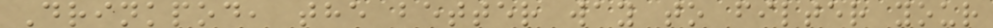Drinkpod, the better way to filter your
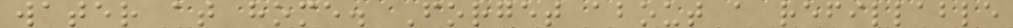water at home. Forget about a refillable
